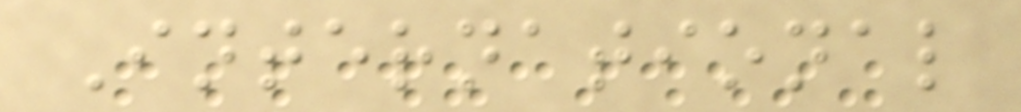International
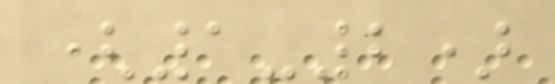(1-2)
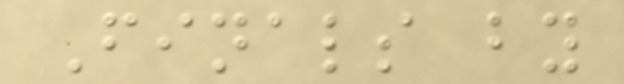Finals by
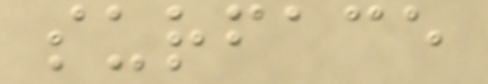surface
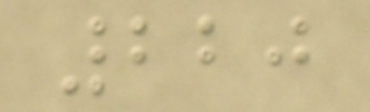220
